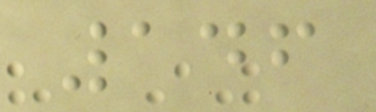146
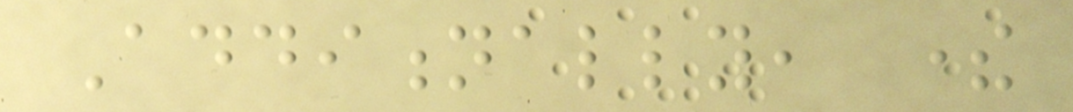Additionally, there
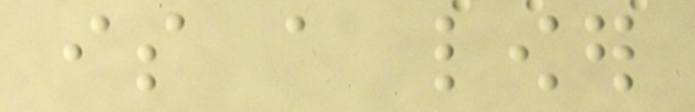is a lower
